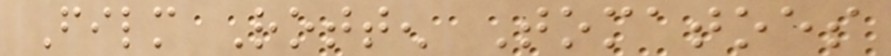Film Rotten Tomatoes
